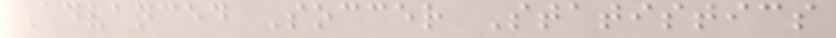Advanced Soccer Statistics
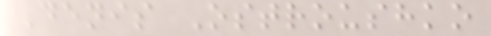Denis Ostroushko
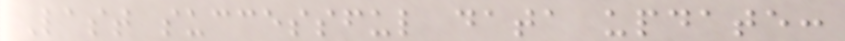Last successful data update:
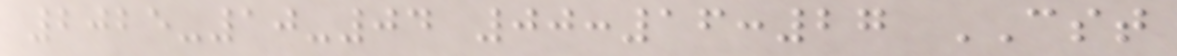2025-10-04 00:16:27 CST
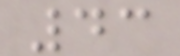43
